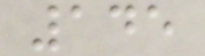145
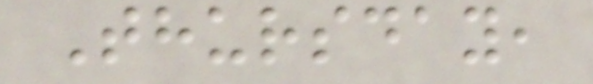Thursday,
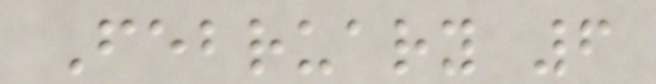February 6
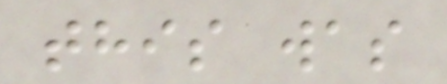this was
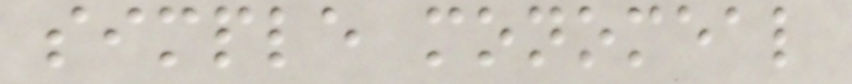simple monomeal
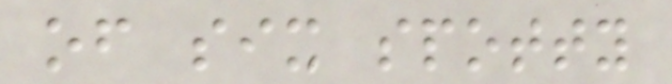of six spotty
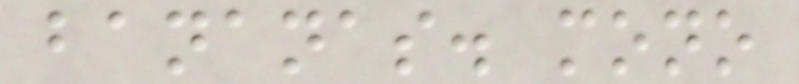bananas. mono
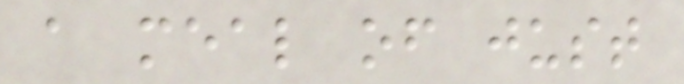a meal of just
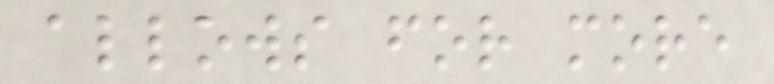allows for more
